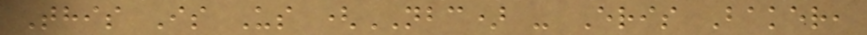This Is Us (NBC) - Eris Baker,
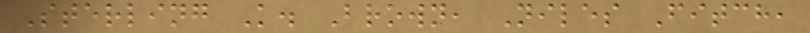Sterling K. Brown, Niles Fitch,
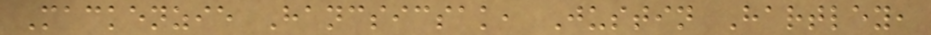Mackenzie Hancsicsak, Justin Hartley,
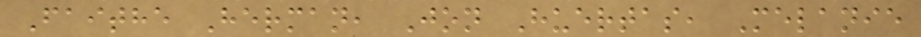Faithe Herman, Jon Huertas, Melanie
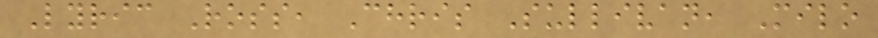Lyric Ross, Chris Sullivan, Milo
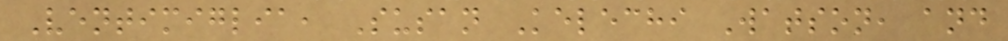Ventimiglia, Susan Kelechi Watson, and
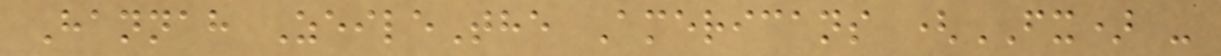Hannah ZeileThe Americans (FX) -
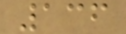136
